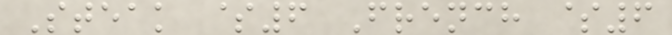Steak $6 French $6
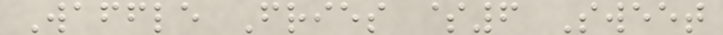Waffle Fries $6 Sweet
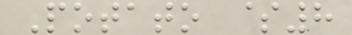Potato $8
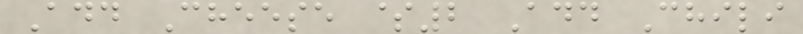Add Cheese $2 Add Chili
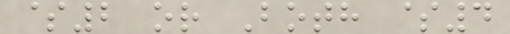$2 or Both $4
